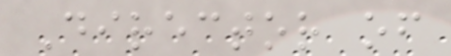Director of
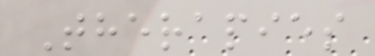Therapies
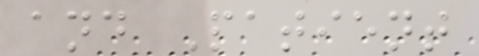and Patient
